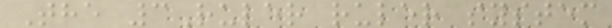The 3Ruler ruler system
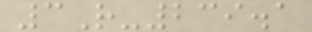3R-239.1
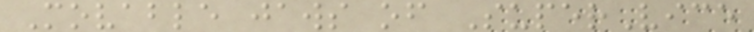Movable jaws of SuperVice
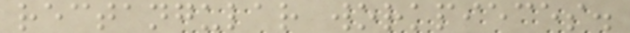rectangular workpieces.
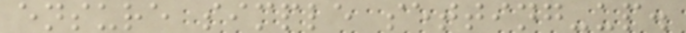ensure simple setting-up.
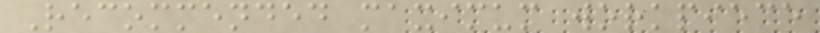Recommended maximum workpiece
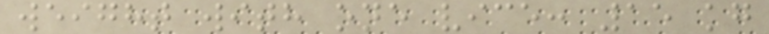weight with one vice: 15 kg
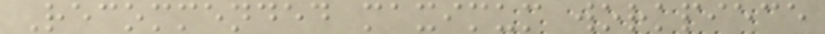Recommended maximum workpiece
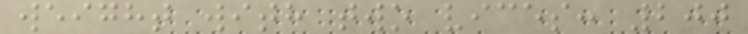weight with two vices: 200
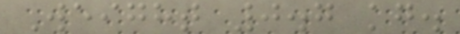Weight 0.7 kg.
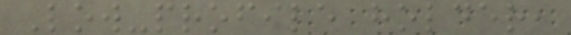Low-profile holder,
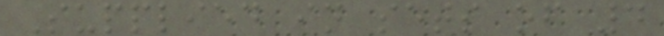Supplied in sets of 4
